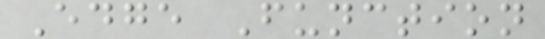Edge Function
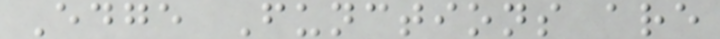Edge Functions are
